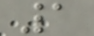1
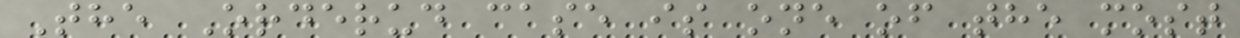The Orderud case is one of the most
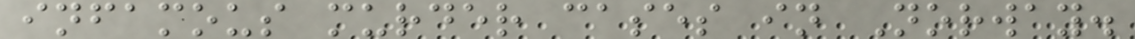infamous murder cases in Norway.
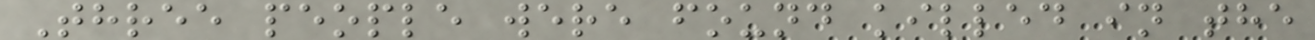Three people were found killed in the
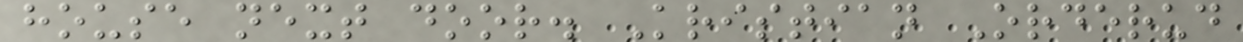house next door. Kristian Orderud
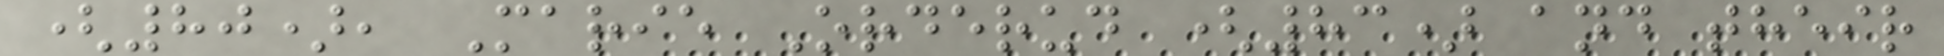(80), Marie Orderud (83) and their
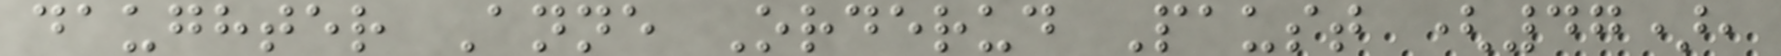daughter Anne Orderud Paust (47),
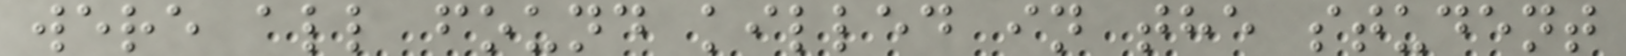were all found killed in the student
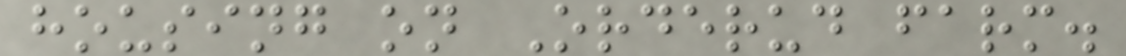housing on Orderud farm.
